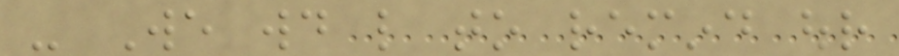- We would like to remind our
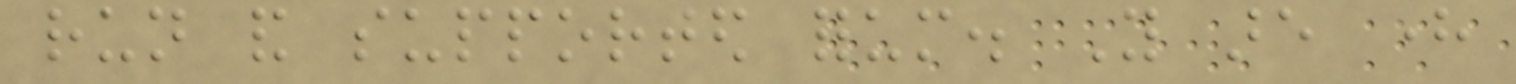run and supported forum. You are here
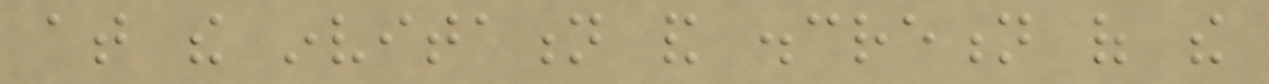at the invitation and discretion of the
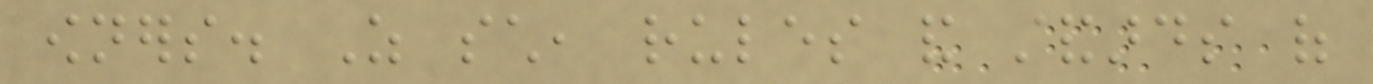owners. As such, rules and standards of
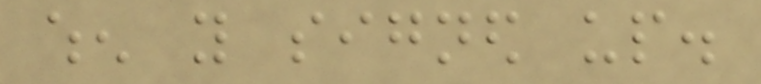when you signed up.
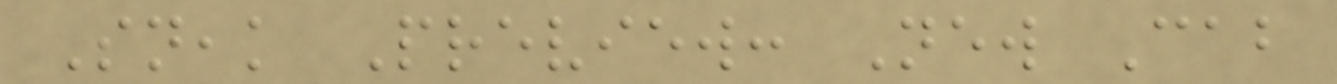Sneak Preview: New Cab
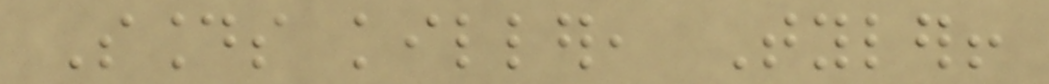Sounds killer, Tyler!
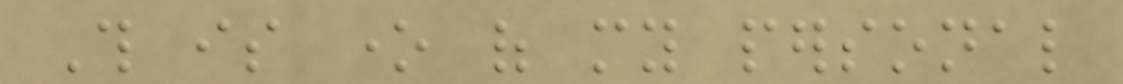This is one of my personal
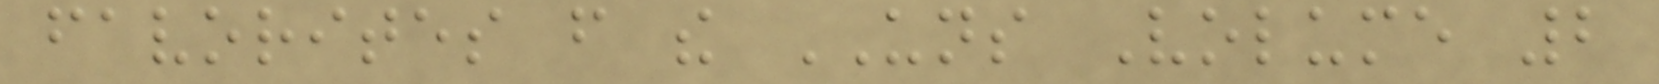favorites from the UNS Volume 2
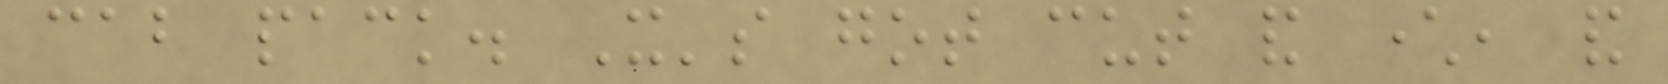cab pack. It's got cut and character, and
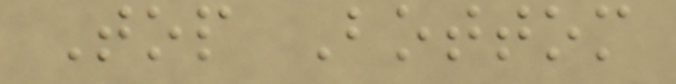Top Bottom
